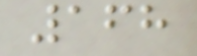168
